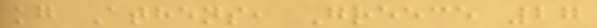kg Athens, Greece 27
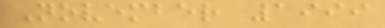November 1999
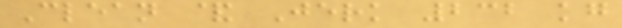Clean & Jerk 232 kg
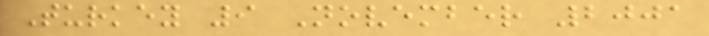Turkey 9 November 2001
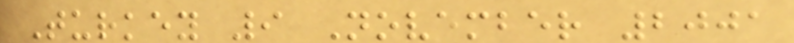Turkey 9 November 2001
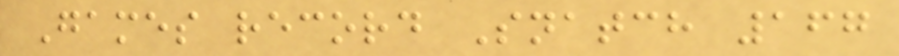Games record Snatch 167
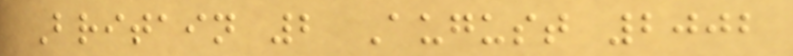Britain 2 August 2002
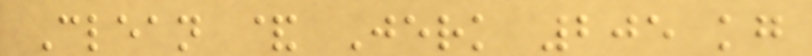Clean & Jerk 205 kg
